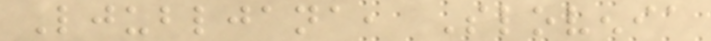Ljubljana, Slovenia
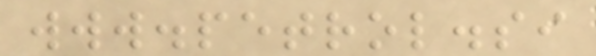www.petrol.si
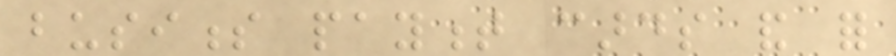business payment cards and for
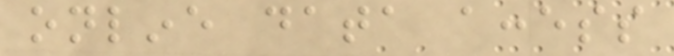online data access
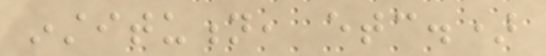institution, etc.)
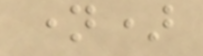name)
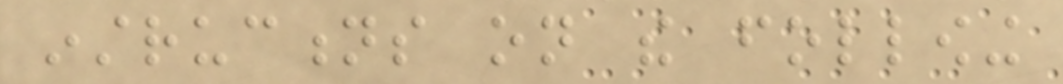instructions on the following
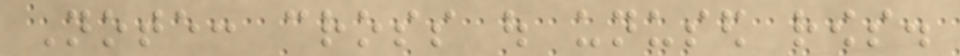Note: cross out unused rows.
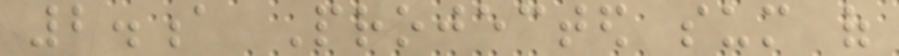2.a Projected sum of
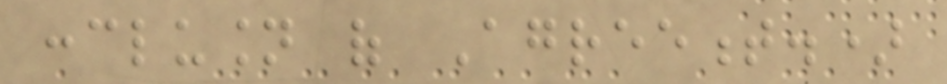conclusion of Agreement.)
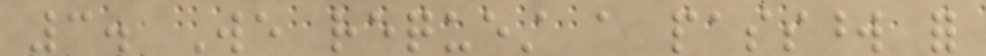3. We request a password for
